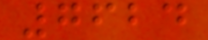7624
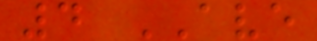4 AVE
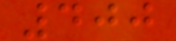400
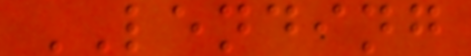LENDING
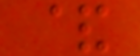&
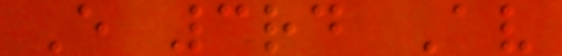E 3rd Av
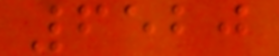6520
